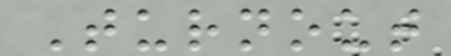Turnout
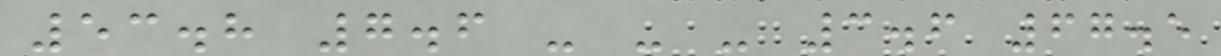53.8 7.6 - - - 3.6 67.5
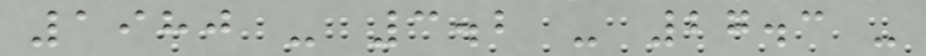1980 - 3.2 - 27.3 -
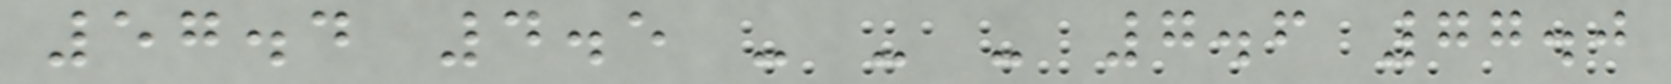57.4 4.5 - - - 7.6 77.0
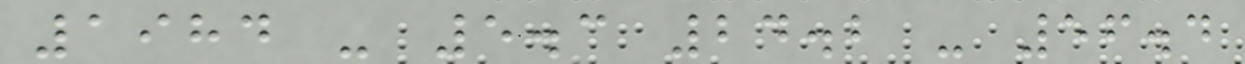1984 - 5.3 24.2 - 56.4
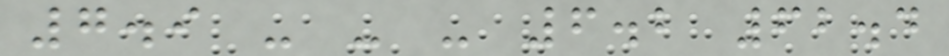7.9 - - - 6.2 62.4
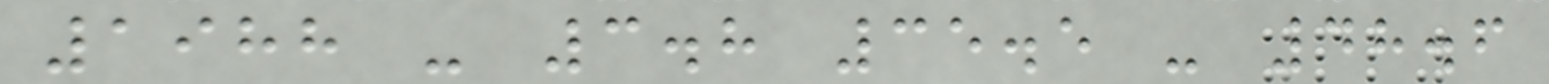1988 - 3.8 35.5 - 48.6
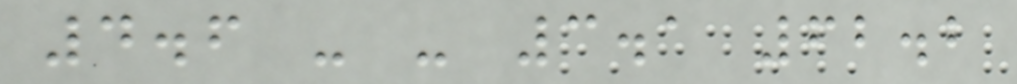4.6 - - 3.1 62.2
